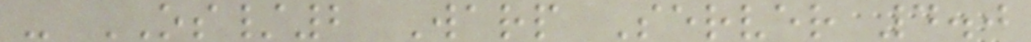- OS/2 Warp Server 4.0
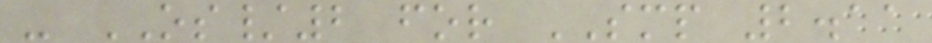- OS/2 for SMP 2.11
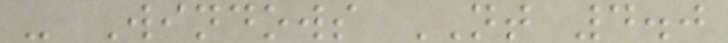- Windows NT 4.0
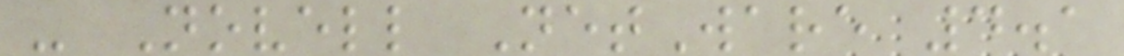- Novell NetWare 4.1
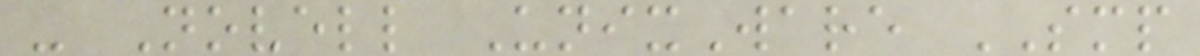- Novell UnixWare SMP
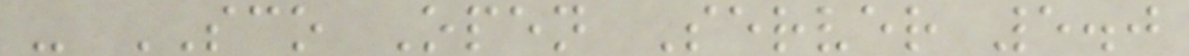- SCO Open Server 5.0
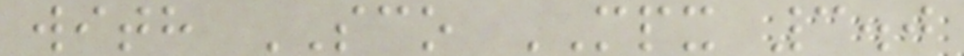with SCO MPX 3.0
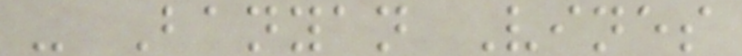- Banyan Vines
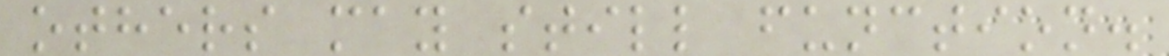others may still function.
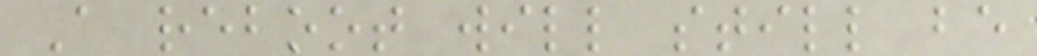A reboot will still be
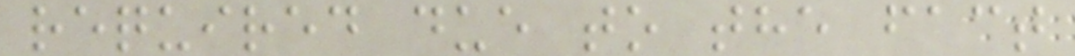required due to the fact
